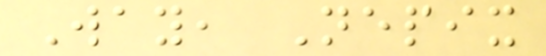Way, Nepix
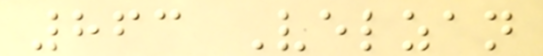863 Velzan
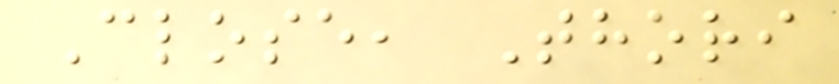Close, Thori
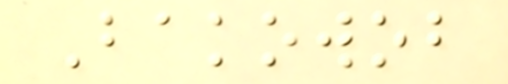Bakowob
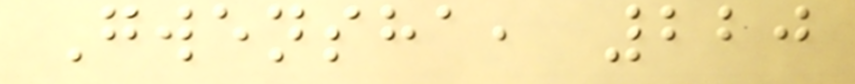Gwensha, 220
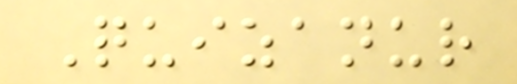Quizanur
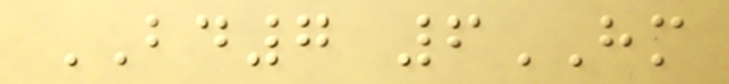BD7 6HM
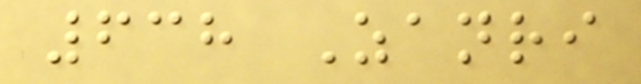638 Zanri
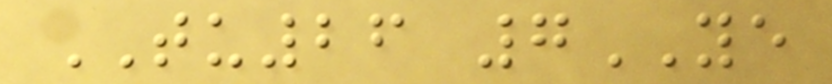TU26 7YE
